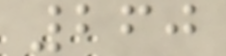260
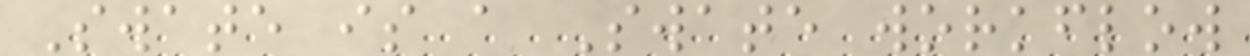Swate is a Swate workflow
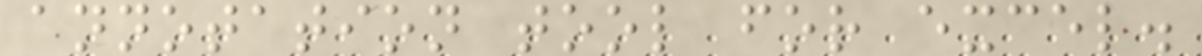annotation tool for excel.
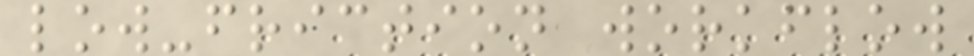low-friction workflow
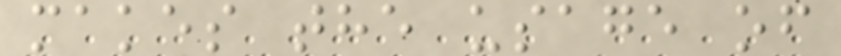makes the usage of
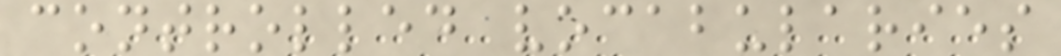controlled vocabularies
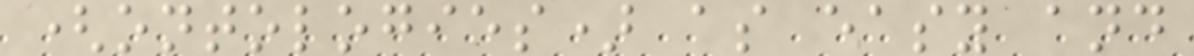(ontologies) as easy and
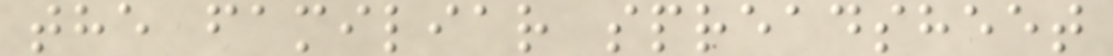the familiar spreadsheet
